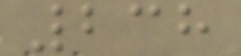238
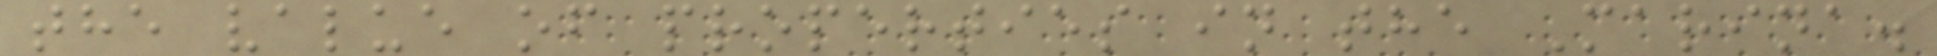the value of properties in the Marina.
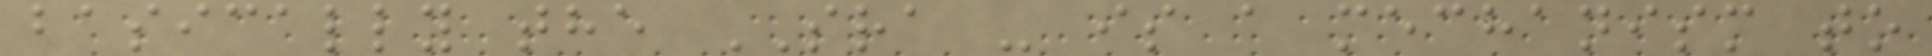basically the SRA - is a mechanism to
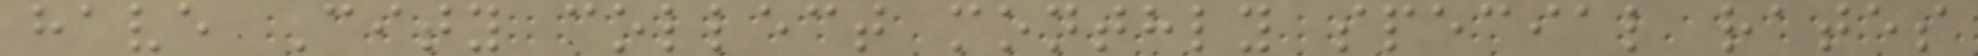have City collect monthly special rates
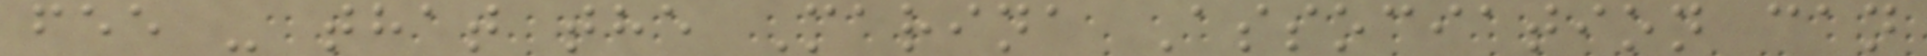fee - that the Marina Association can
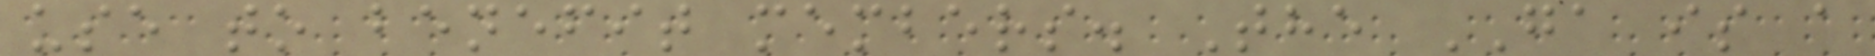use to benefit members. The GA is a
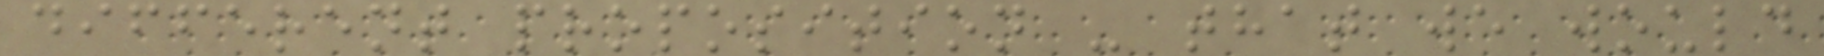different proposition - that we would
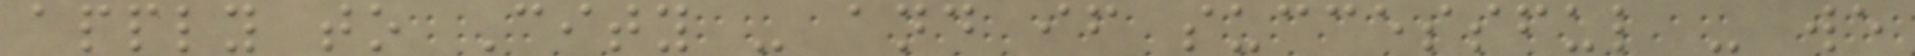apply to City - and if successful - we
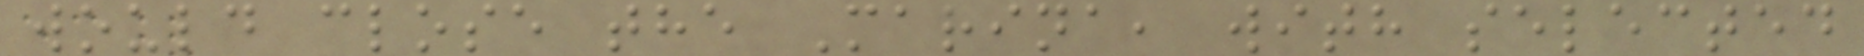would close the Marina, with selected
